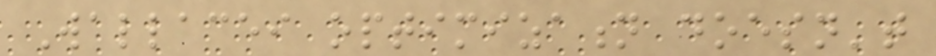Wallacei optimization doesn't
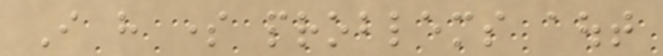I have some problems aout
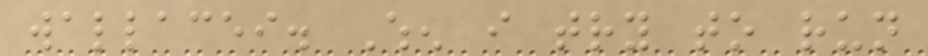wallacei. When i try to run
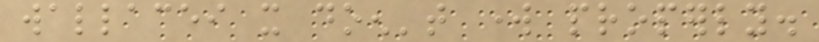wallacei it doen't work properly.
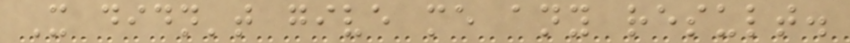It didn't give me any result.
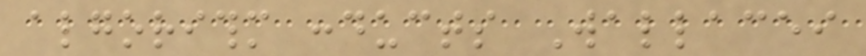algorithm conducts Wallacei
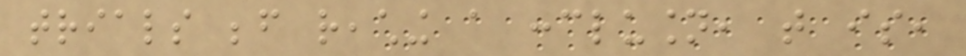trials before reaching a conclusion, that is,
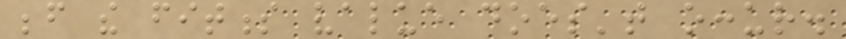before the fitness value does't occur.
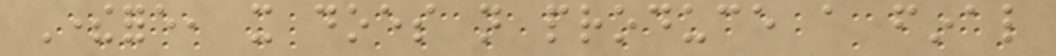Therefore, it does not produce a final
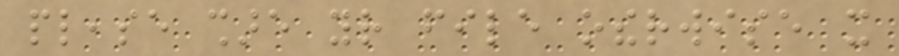please share your file otherwise it
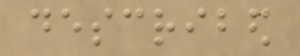described
